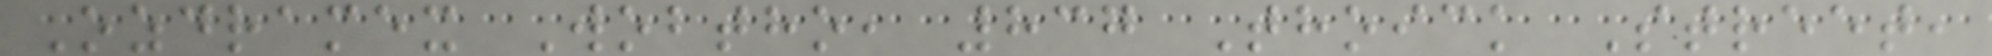Ozdramex Wobtho, 837 Thoick Street,
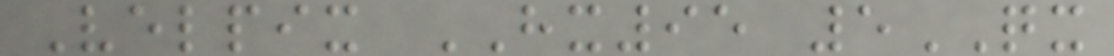Velpix HX95 5QX
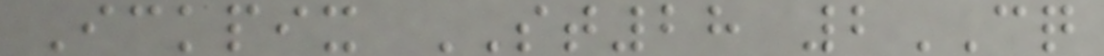Ickpix ST28 2CQ
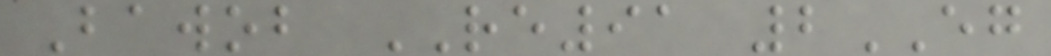Bawob RE91 2EG
